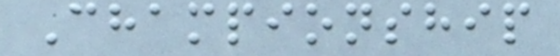Championship
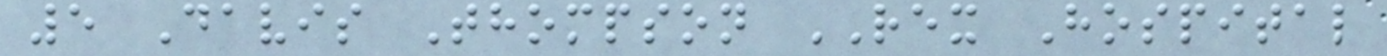5 Davis Thompson REX Hospital
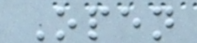Open
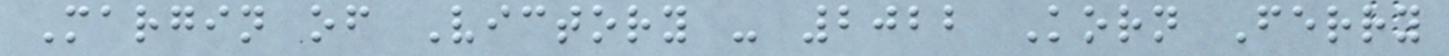Margin of Victory - 2022 Korn Ferry
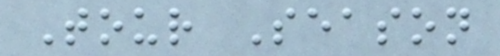Tour Season
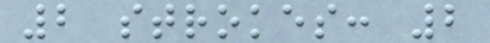2 strokes: 2
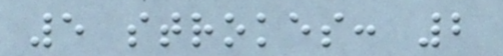5 strokes: 2
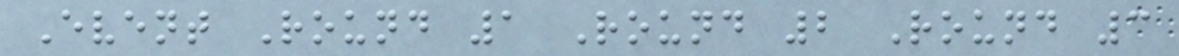Event Round 1 Round 2 Round 3
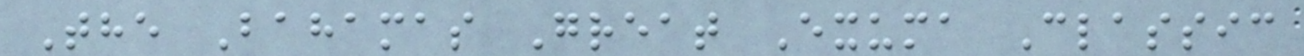The Bahamas Great Exuma Classic
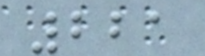221
